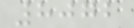8072
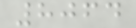8064
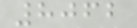8062
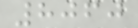8060
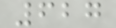627
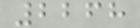2268
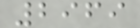2969
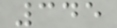345
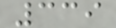339
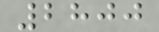2800
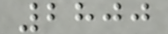2800
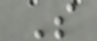S
